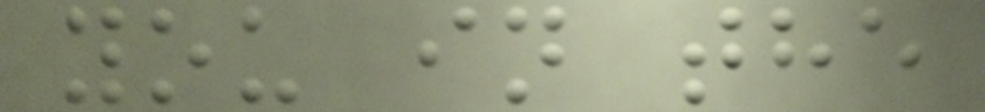you in the
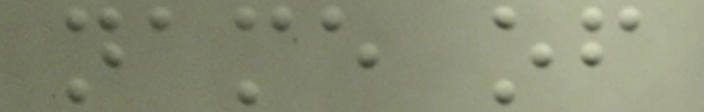name of
